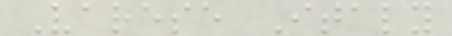Varese Italy
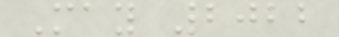May 2022
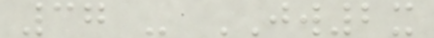37 - JW2x
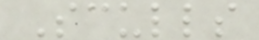Sculls
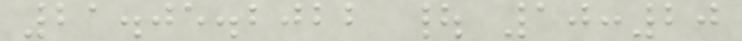21.05.2022 | 10:20
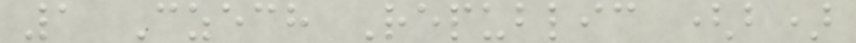1 Czech Republic (b)
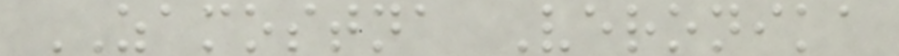ZAMOSTNA Veronika
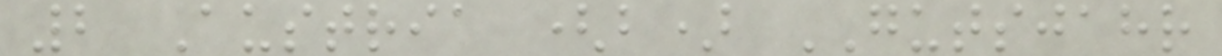2 Austria (b) GUTSJAHR
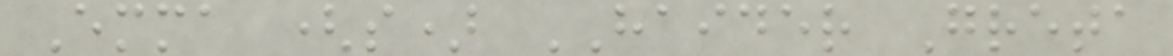Emma (s) HAIDER Greta
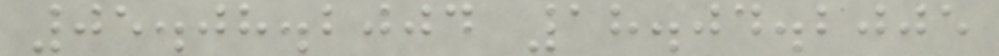05.08.2004 18.04.2005
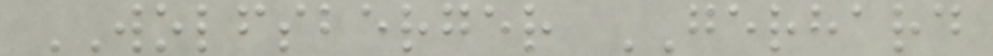WOLFSBERGER GERHARD
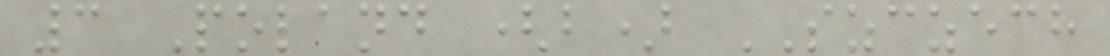3 Poland (b) SZCZECH
